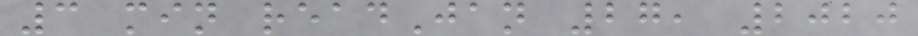3 min readJan 27, 2020
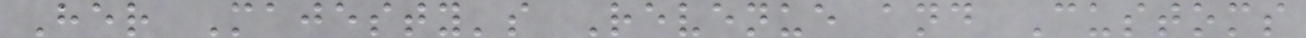Her Majesty's Revenue and Customs
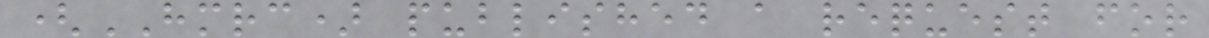(HMRC) published a request for
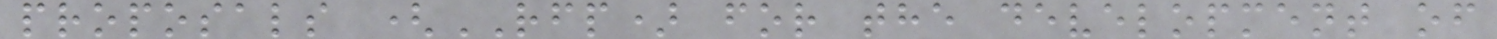proposals (RFP) for the development of
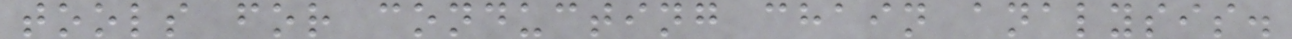tools for conducting chain analysis.
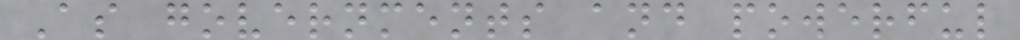As governments and powerful
